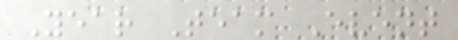Year Team Event
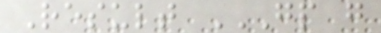Result GP G
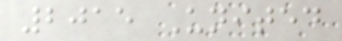2015 United
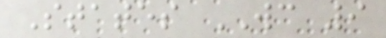States WC 9
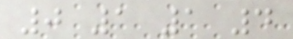0 1 1 4
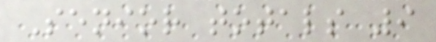Senior totals 9
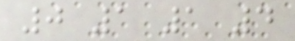0 1 1 4
